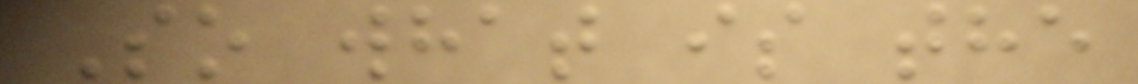So what is the
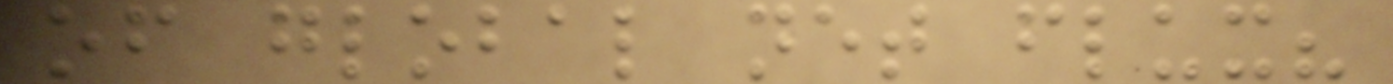of global net flux?
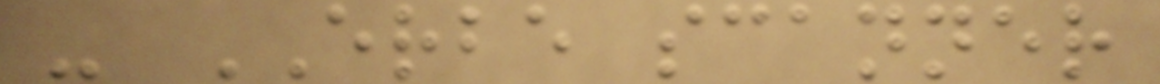- ERBE scanner
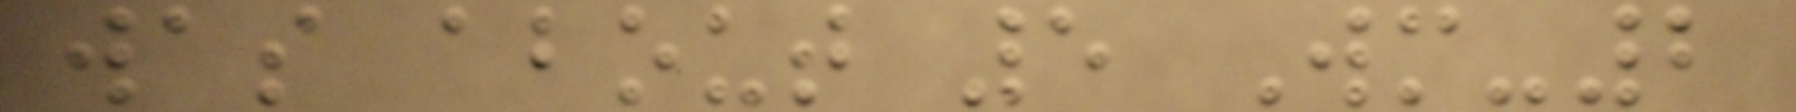was about 5 Wm-2
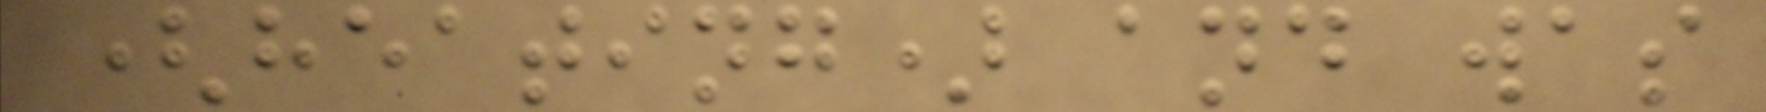(heating) and was
